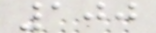100
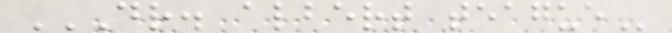DR. ALBERT TEAGUE
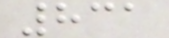831
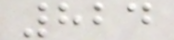824
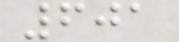601
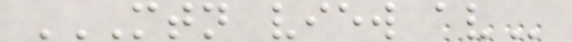MTN VIEW AV
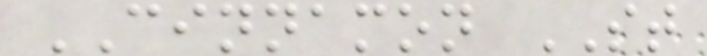CINNAMON ST
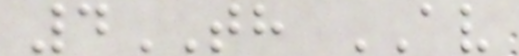4TH AV
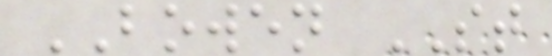BOWEN ST
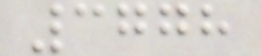3778
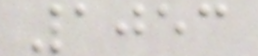1053
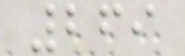269
